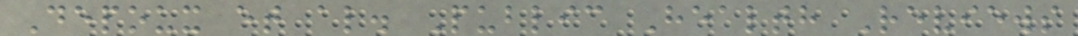Depoux et al. Public Health Reviews
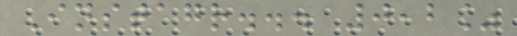Instagr... 0,2%
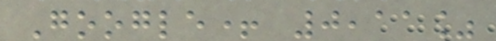Google+ 0,11%
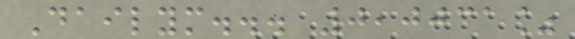Dailym... 0,0031%
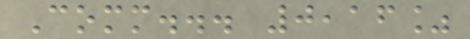Comm... 0,16%
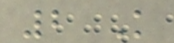2 K
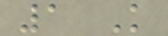1 K
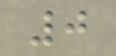0
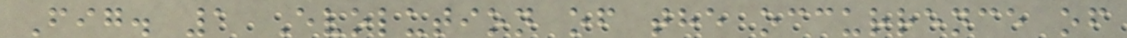Fig. 1 Evolution of the occurrence of
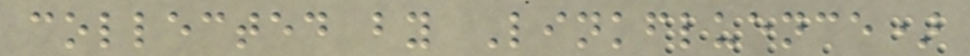collected by Linkfluence)
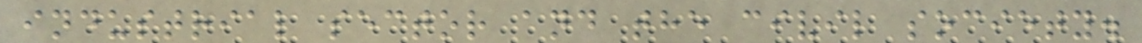industrial sector and the civil society.
